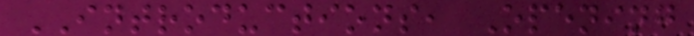INTRODUCTIONS, Opening
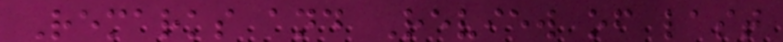Remarks and Review of last
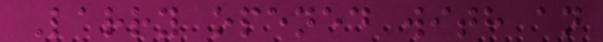Larry opened with an
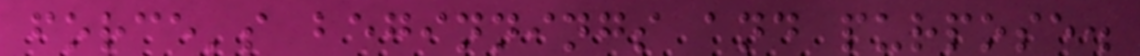force's beginnings and purpose.
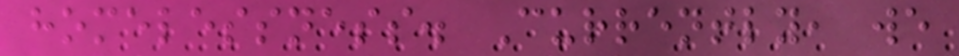homelessness. Currently, we
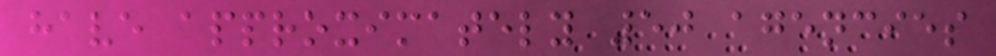have approximately 50 agencies
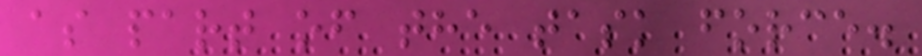as part of the task force.
